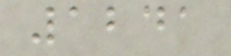1241
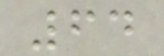64
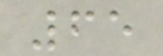65
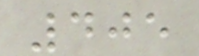405
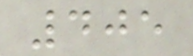405
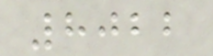8022
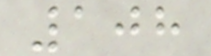108
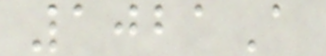1021A
